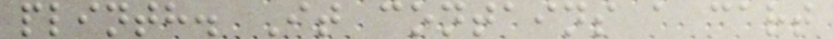plinth. It contains a cart
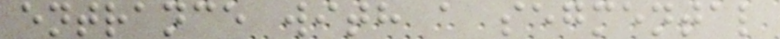entrance with a segmental
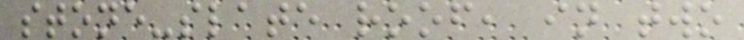stone-slate roof, in two
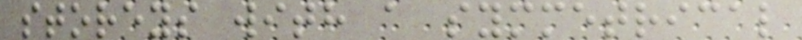storeys with a symmetrical
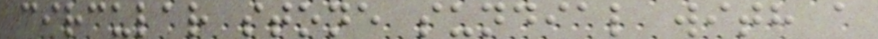circular stone sundial with a
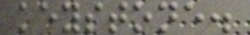keystone.
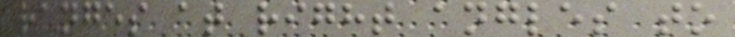ranges at right angles to
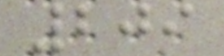209
